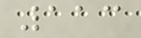113
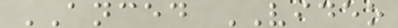ANCED VIDEO
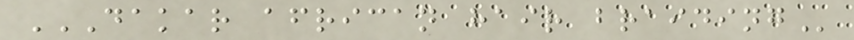DAKAR AFRICAN HAIR BRAIDING
